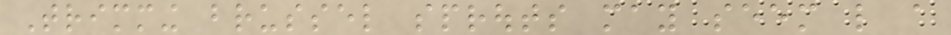Trimming brussel sprouts may seem like a
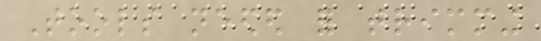Tools needed for trimming
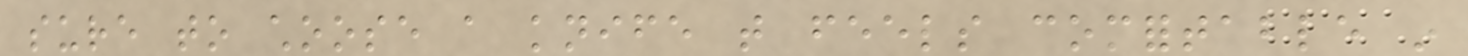sure to choose a knife that feels comfortable in
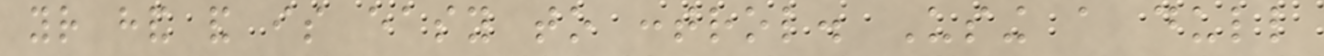your hand and is easy to control. Using a dull
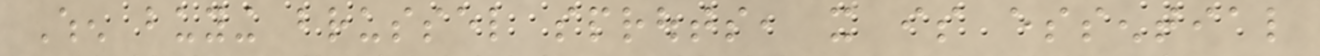When buying brussel sprouts, it is essential
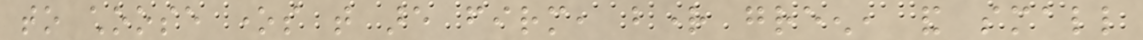to choose ones that are firm, bright green, and small
